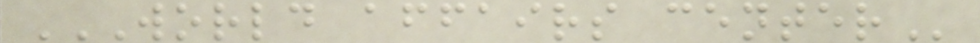WORLD AFFAIRS CENTER
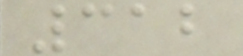312
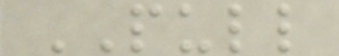PULL
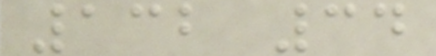132 34
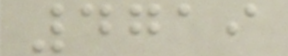4719
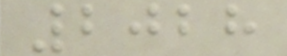2028
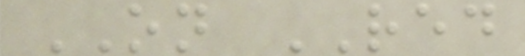ON RED
